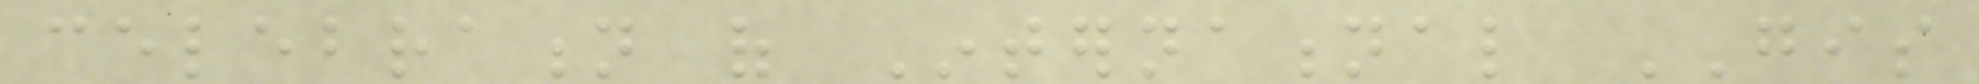celebration of International GIS
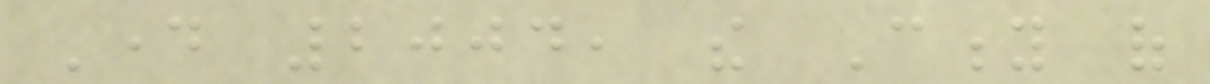Day 2004, the City of
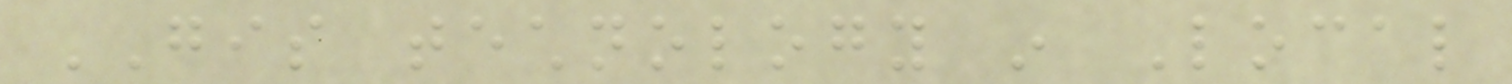GIS technology in Local
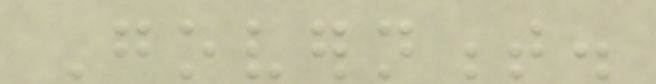Government.
